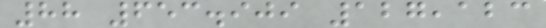88 653.909 127,123
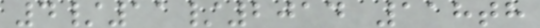4/11/2014 118th
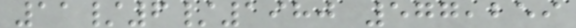11/6/1980 577,259
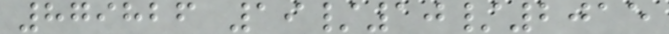879826 19/10/2015
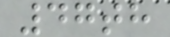47th
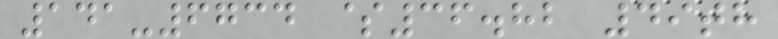141-6734 $36.82 49th
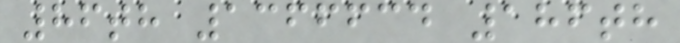86th 1366634 186th
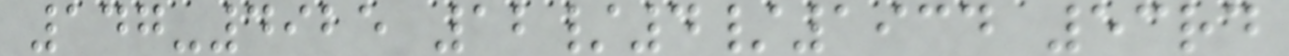147-4925 12/4/1934 53rd
